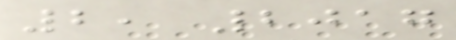2, 2017
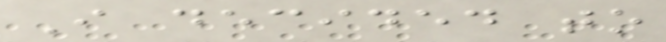I decided to
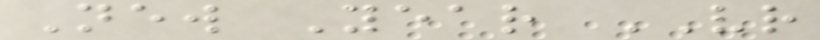New Year VR
